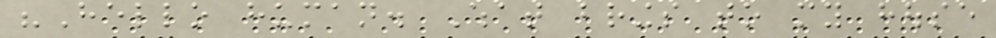"Hello human. What brings to my house
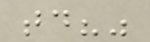today?"
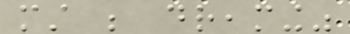must be dreaming"
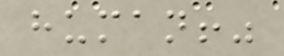human!"
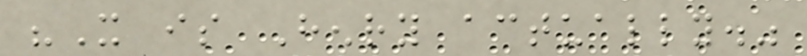"It is Henry actually."
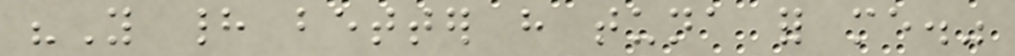"You had better have tuna for me."
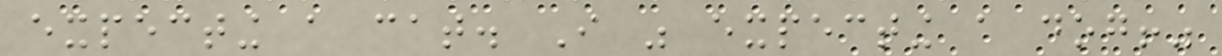expecting a cat. I was expecting a dog!"
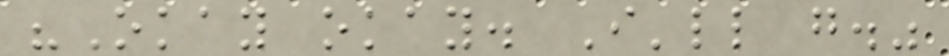"Okay okay. I'll go."
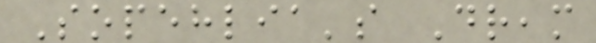Sopehlia's Dream
